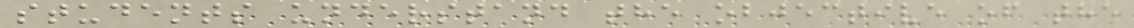students understand the objective of the
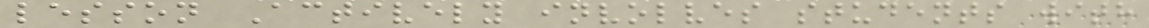lesson Actively involves students with
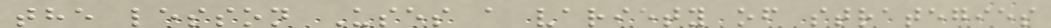the lesson Uses a variety of strategies
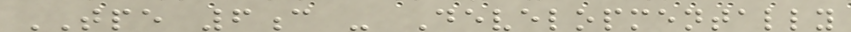TPE 6c - Developmentally
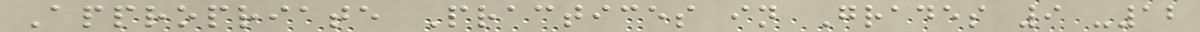Appropriate Practices in Grades 9 -12
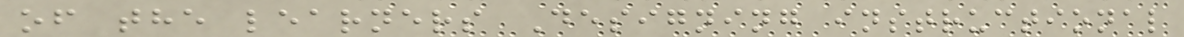of the learners Designing instructional
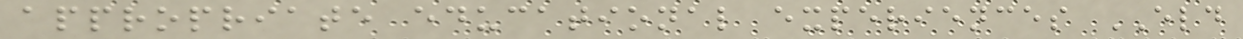appropriate educational experiences ELD
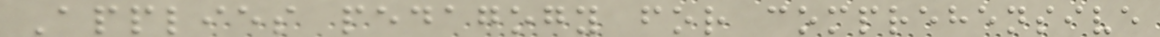Applies pedagogy for comprehensive
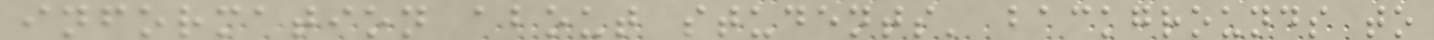information about students' backgrounds to
